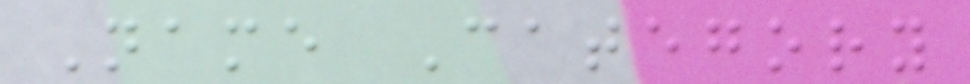Name Category
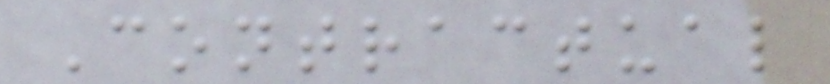Contractual
